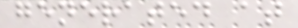generated at
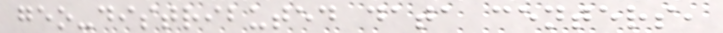geo-distributed data centers,
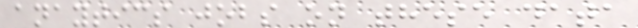anaytics jobs on these data
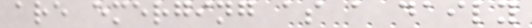are emerging as a daily
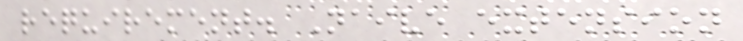requirement. Naive extension
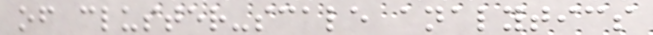of cluster-scale analytics
